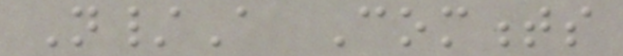N/A Comments
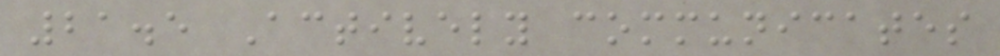21.5 Actively communicates
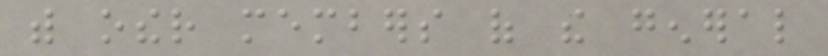with other members of the general
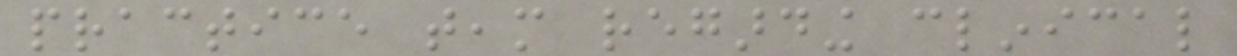practice team regarding clinical
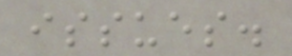issues.
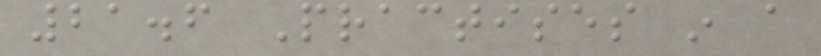21.6 Practises in a
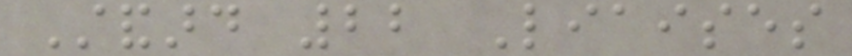Standard 22 Liaises
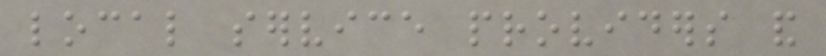local service providers and
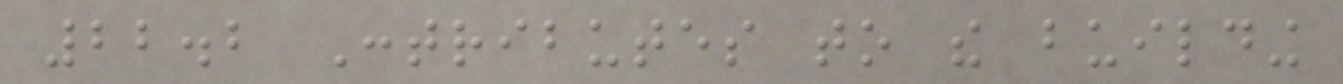22.2 Contributes to the building
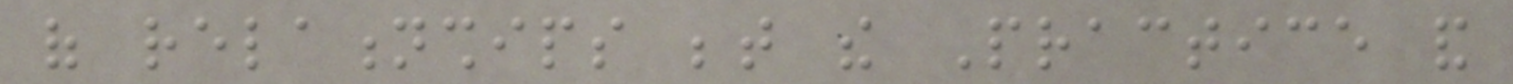of relationships between the Practice and
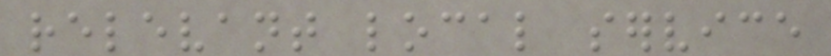relevant local service
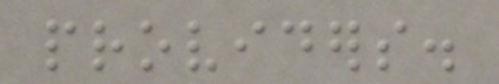providers.
